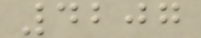4207
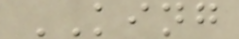KING
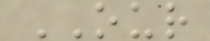OUR
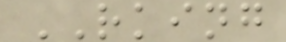RKING
